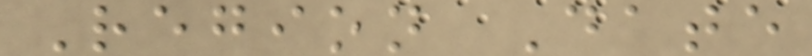Region Date
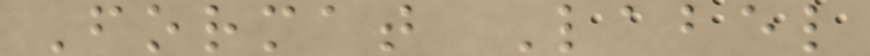Format Label
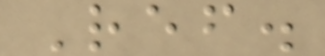Ref.
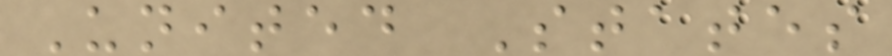United States
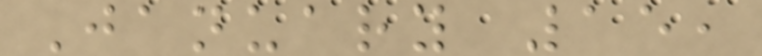January 15,
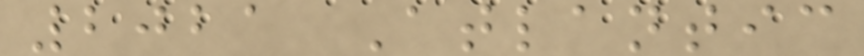2021 Atlantic
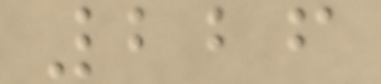226
